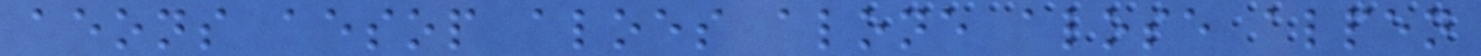aeons aesop aloes alone alose alpen
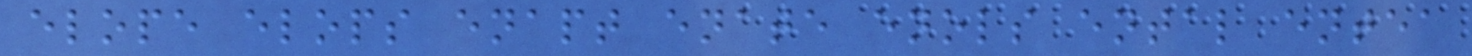elope elops enapt enate enols ental entea
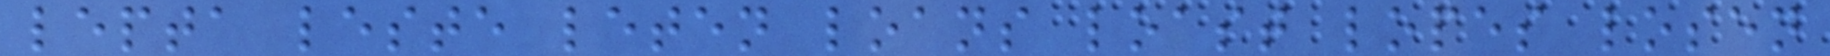lepta leste leten loans loast lopes losen
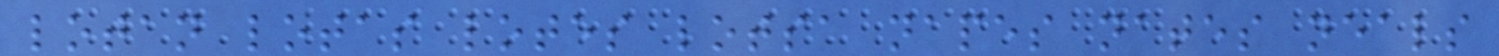lotan lotas lotes lotsa napes nates neals
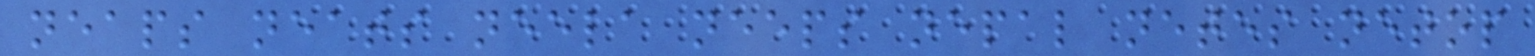neaps neats neela neeps nepal netes netop
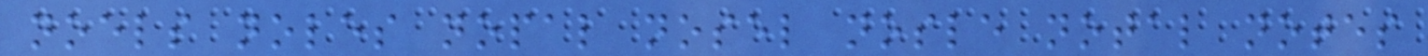noels noles nopal nosel nosle notal notes
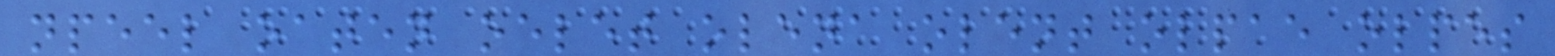npeel oaten oelet olena olent olpae olpes
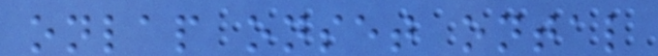onlap onset ontal
